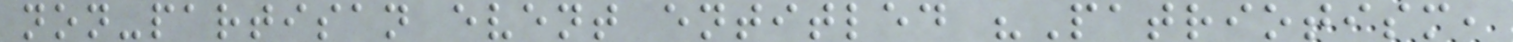non-partisan event entitled "Patriotism,
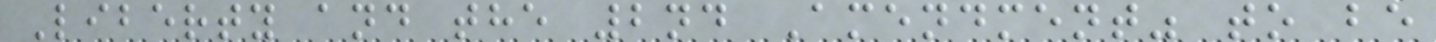Liberty and the 2nd Amendment" to be
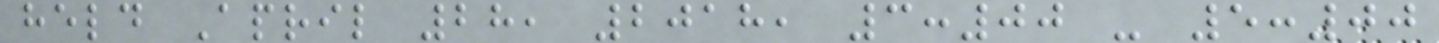held April 28, 2018, 3:00 - 5:00
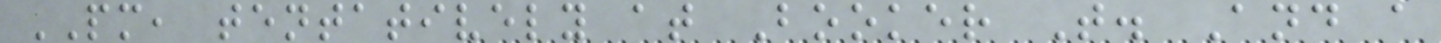PM, tentatively at Booker T. And a
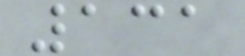131
